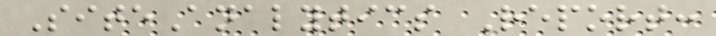SiteAnalytics Report:
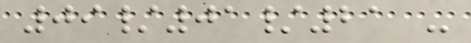09/01/21 -
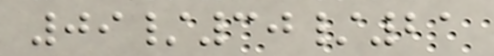09/30/21
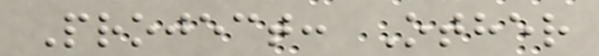Project: Other
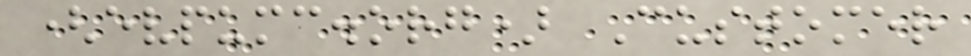(evpumc.org) Customer
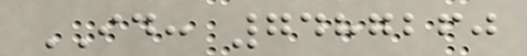ID: 7487260
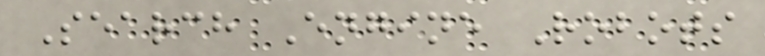Search Engine Robots
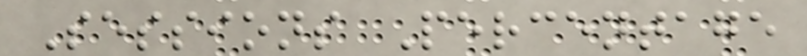Sessions Percentage
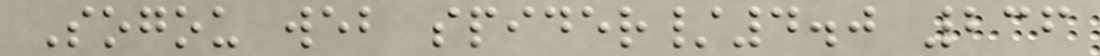Sogou web spider/4.0 236
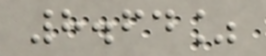8.64%
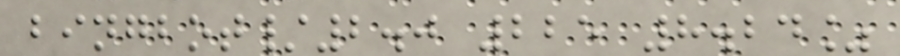bingbot/2.0 225 8.24%
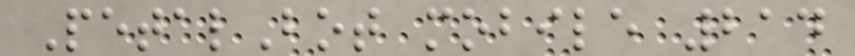PetalBot mobile 214
